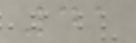41
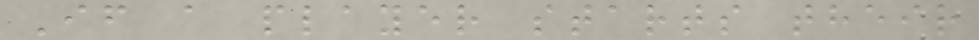If a player starts their
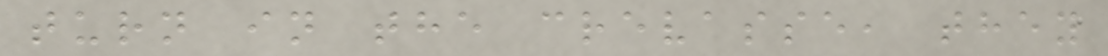turn in the crevasse, they
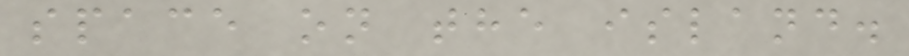space on the island.
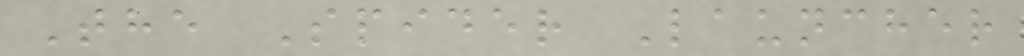The Spider Launcher
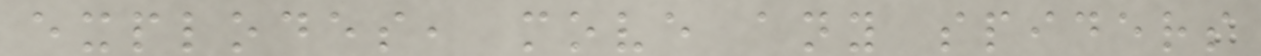explodes, move any spiders
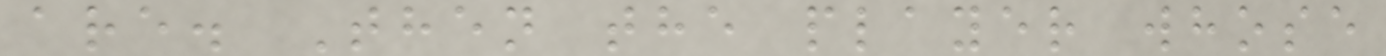are. Then the player whose
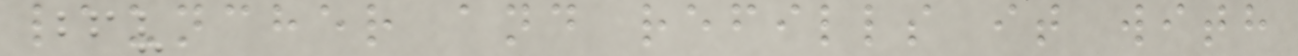launcher and refills it with
